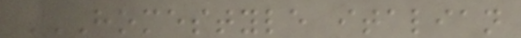HOMESTYLE ITALIAN
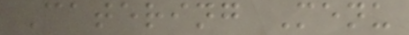Catering Menu
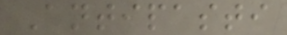Antipasti
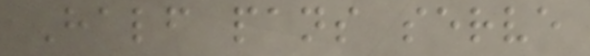Half pans serve
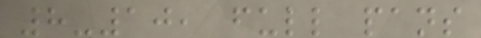8-10, full pans
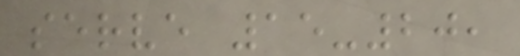serve 15-20,
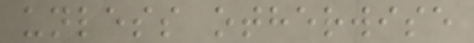unless otherwise
